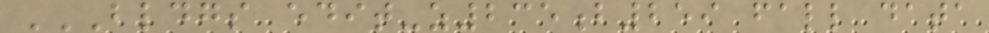BLDGS EDIT-Z235B259 FALL DATA
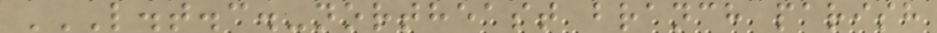L.T.C.-NORTHEAST BRANCH PARISH
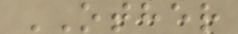OTHER
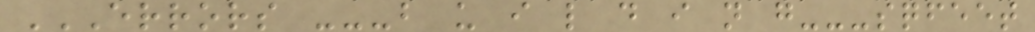ERRORS ---B U I L D I N G---SQFEET
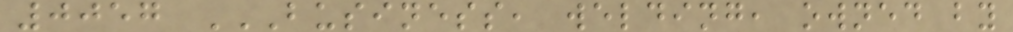0057 BUSINESS, WELDING, OWNED BY
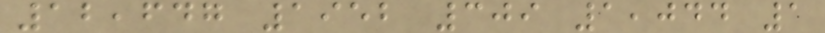12,647 1952 309 1,044 1
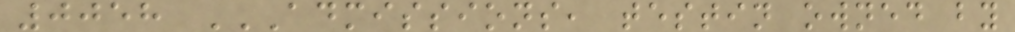0058 ADMISSIONS, TESTIN OWNED BY
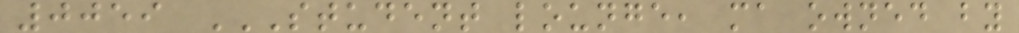0059 STUDENT LOUNGE, MA OWNED BY
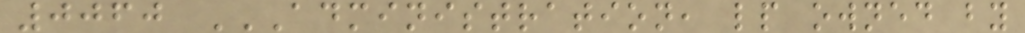0060 ADMINISTRATION, LP OWNED BY
